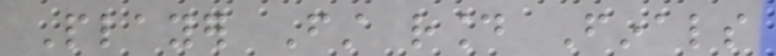Player First round Finals
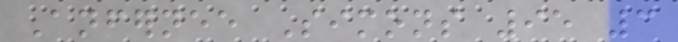Anfernee Simons 95 3
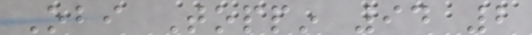Obi Toppin 94 2
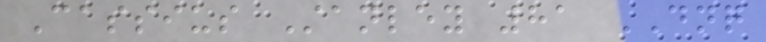Cassius Stanley 81 DNQ
